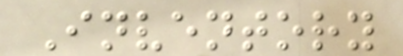Inventory
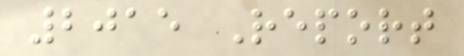2015 Report
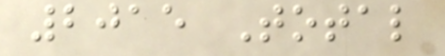2015 Total
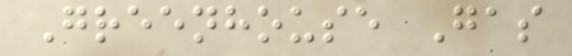Greenhouse Gas
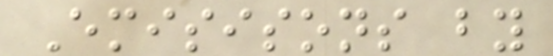Emisisons by
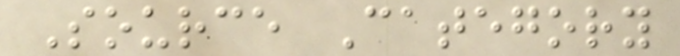Source Category
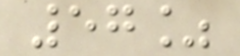57%
